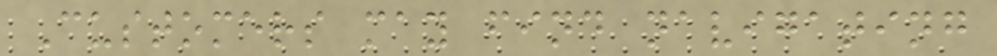Customers may find navigating
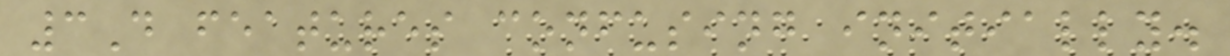3D features confusing initially.
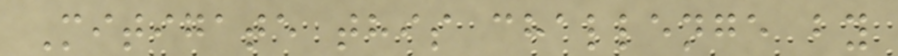Mitigate this challenge by
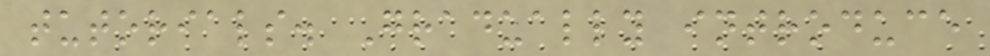tutorials. Gradually introduce
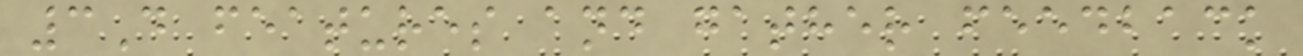3D features and gather feedback
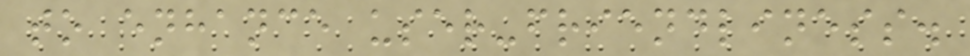to enhance user-friendliness.
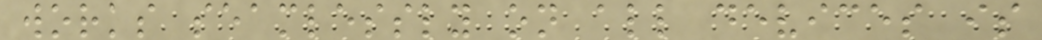works seamlessly on all devices is
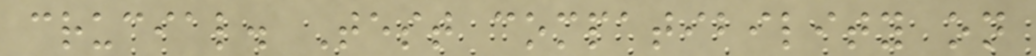crucial. Test compatibility on
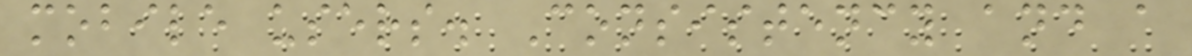mobile users. Consistency and a
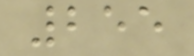255
